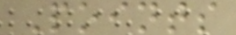Points
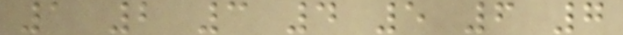1 2 3 4 5 6 7
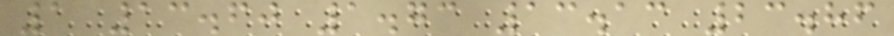1 13.60 1.73 13.13 23.86
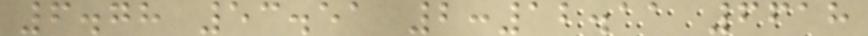6.78 53.51 2:12.11 6618
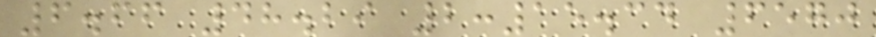6.66 48.29 2:15.34 6570
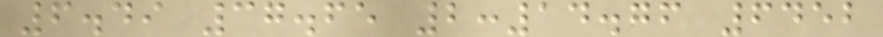6.49 37.65 2:14.76 6452
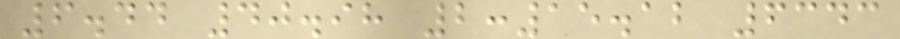6.44 40.98 2:15.12 6343
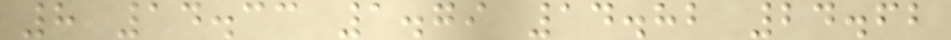8 14.33 1.79 14.82 24.62
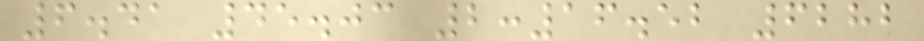6.41 45.03 2:16.52 6282
